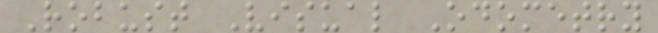Robust Visual Odometry
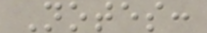Notes:
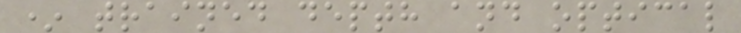* trained depth and optical
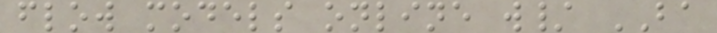flow models online w/ BA
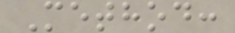Method:
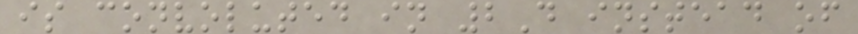is convoluted in 2D instead of
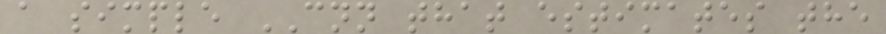a simple CNN that estimates the
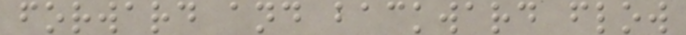forward and backward flow
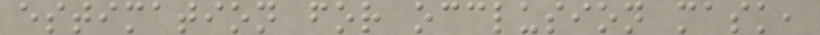estimation for occlusion mask,
